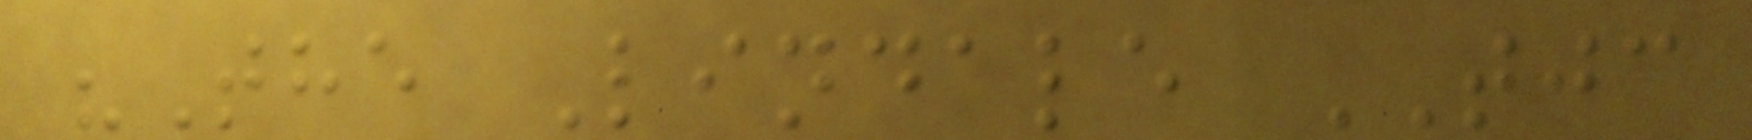"The Lindale TJC
